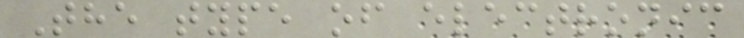The type of electronic
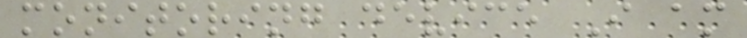monitoring device I am
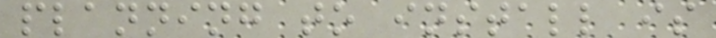planning to install is
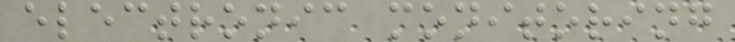electronic monitoring
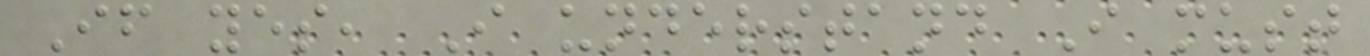If yes, I understand I must
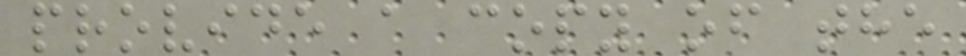provide a copy of the
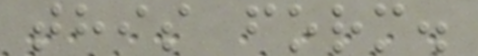this form.
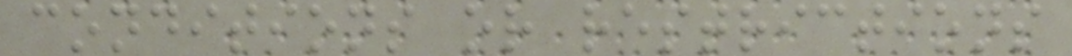conditions or restrictions
